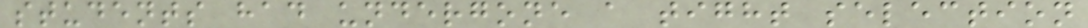students had undergone a tight selection
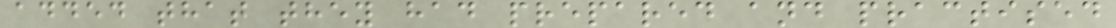added that they had prepared and practised
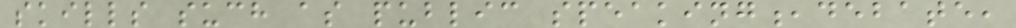skills such as public speaking,debate,
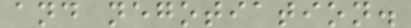and negotiation.
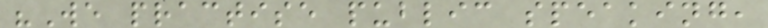"We practise public speaking,
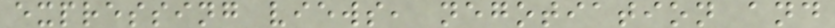expressing views, negotiation and
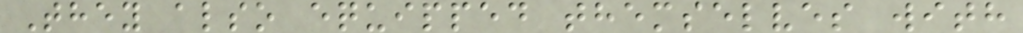They also equipped themselves with
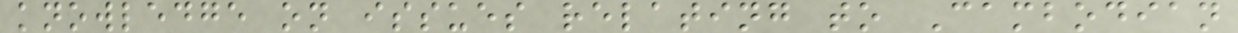knowledge on issues relating to Cambodian
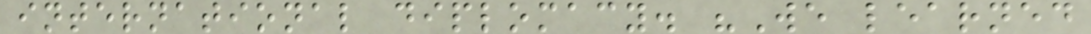international diplomacy. "We learned
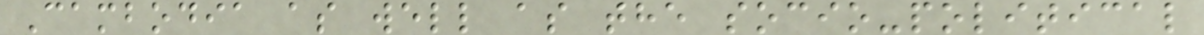Cambodia as well as the socio-political
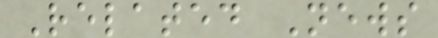Related News
